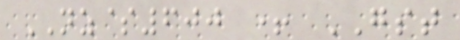NZ$600 + GST
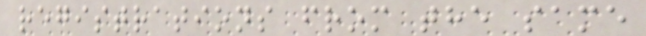registrations from the same
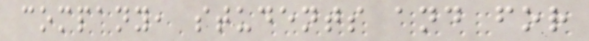company, students and for
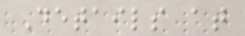Details at
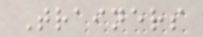Trainers
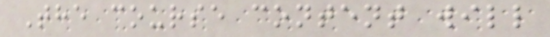The course content will
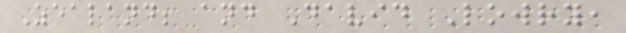Zealand; and David Lowry,
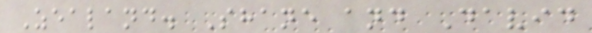Zealand. Shane and David
